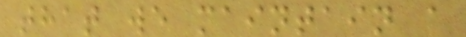that we maintain a
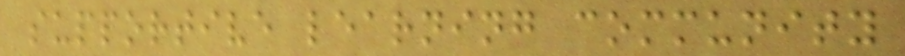supportive learning community
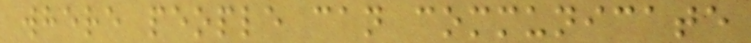where people can communicate
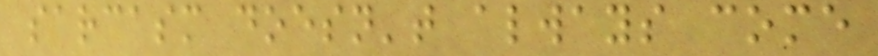sarcasm doesn't always come
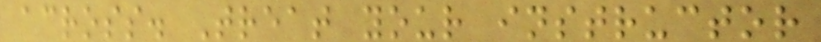across. Treat your instructor
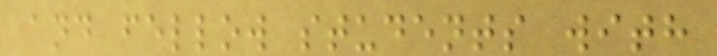and fellow students with
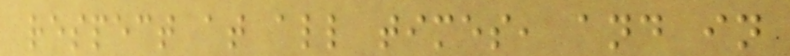respect at all times, and in
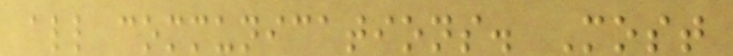all communications. Most
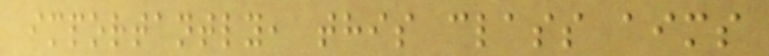importantly, this class aims
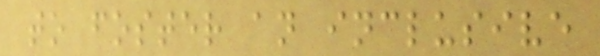to foster an inclusive
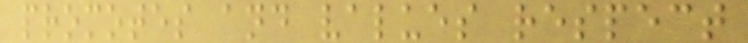promotes and values respect
